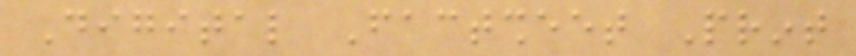Digital Factsheet Print
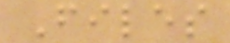Files
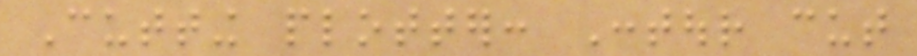Cutting plotter: Contour cut
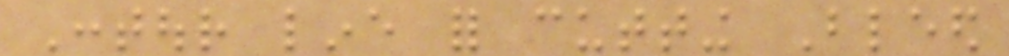Contour line for cutting Bleed
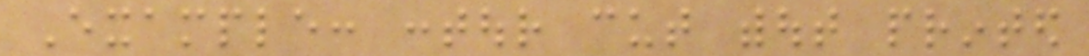Example: contour cut without printed
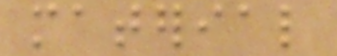material
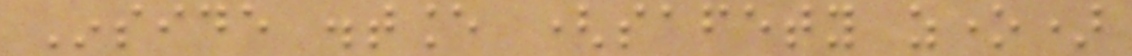Inside distance (safety zone)
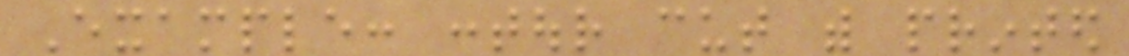Example: contour cut with printed
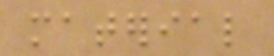material
